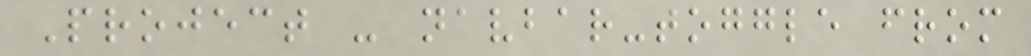Project - navbar-toggle from
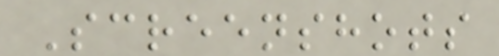Screenshots
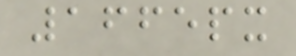1665px
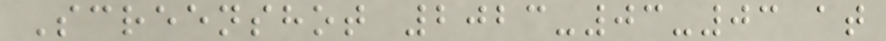Screenshot 2023-03-03 at
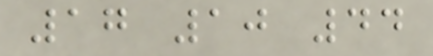17 10 44
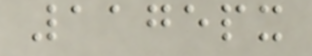1175px
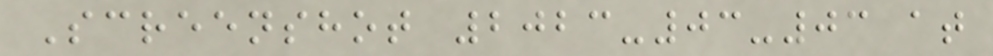Screenshot 2023-03-03 at
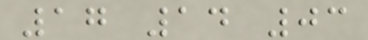17 14 03
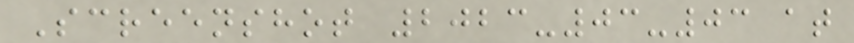Screenshot 2023-03-03 at
